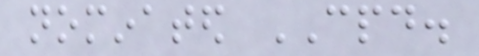nominated CPD.
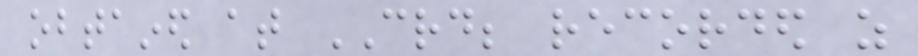obtained at CRD; recorded as
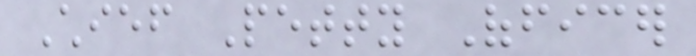Chief Petty Officer
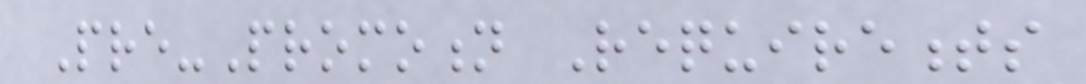Pre-Promotion Requirements
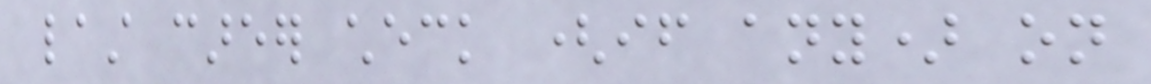last career check (if any) on
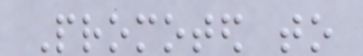Promoted to
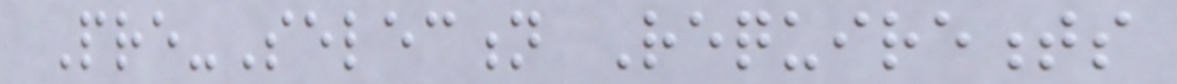Pre-Selection Requirements
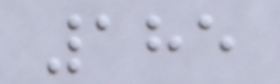185
